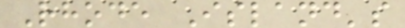Rhode Island's
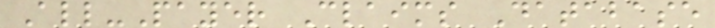All-Payer Claims Database
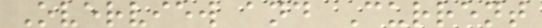Overview and Current
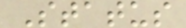Status
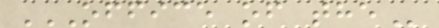OFFICE OF THE
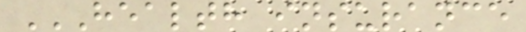HEALTH INSURANCE
